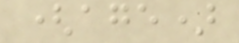(age)
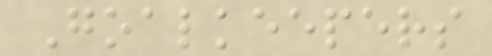Goalkeepers
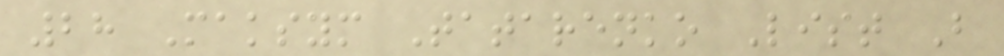28 Maksym Tatarenko List B
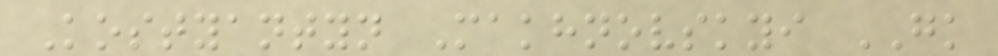Kostyantyn Makhnovskyi GK
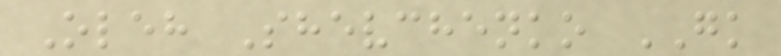Oleh Shevchenko GK
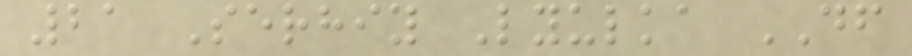21 Serhiy Lyulka DF
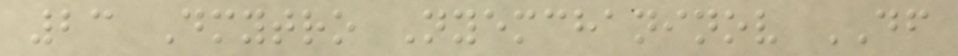23 Dmytro Nyemchaninov DF
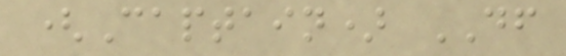(Captain) DF
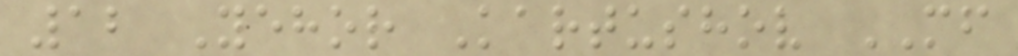12 Yehor Kartushov MF
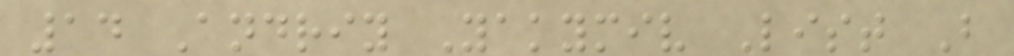14 Andriy Yakymiv List B
